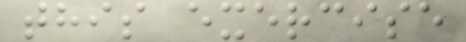this exercise
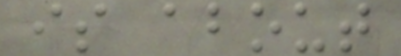is about
